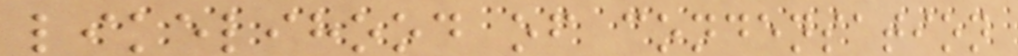likelihood of condensation
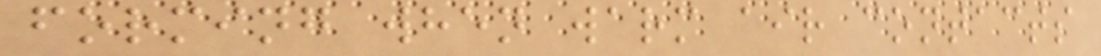forming when warm air contacts
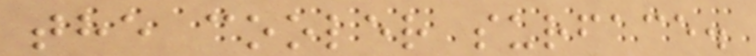the cooler surface.
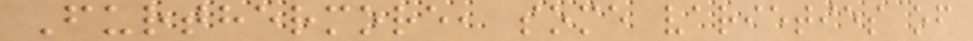Furthermore, some varieties of
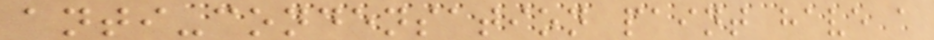anti-condensation paint have a
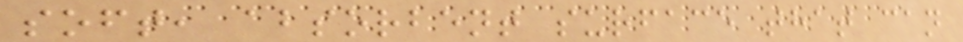soft, absorbent surface that can
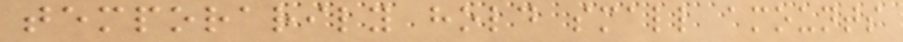temporarily hold small amounts
